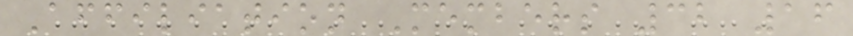Affiliation Members 32 16
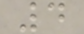4
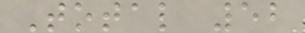Total 52
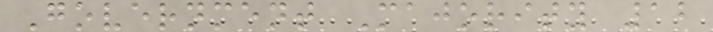Government Majority 12
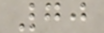70
